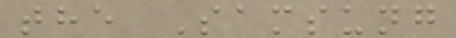the Samsung
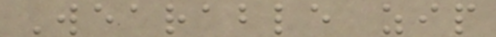Wearable zip
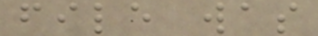file was
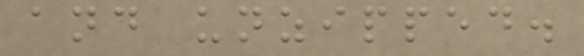and unzipped.
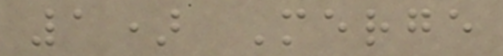1) Merge
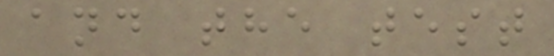and the test
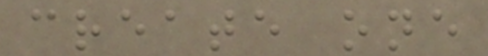create one
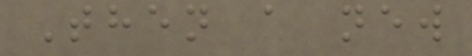Then a new
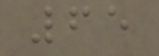65
